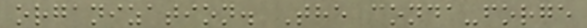organization. The conda-forge
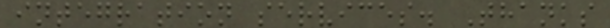integration services. Thanks
